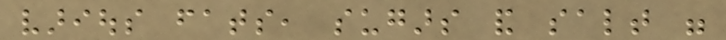various fats, sugars and salt were
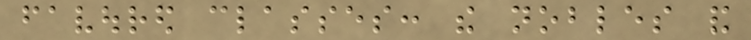favoured classes: the nobles and
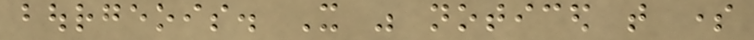bourgeois. It was noticed that some
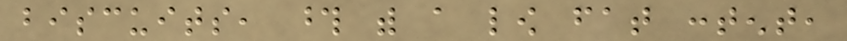biscuits, those with a low fat content,
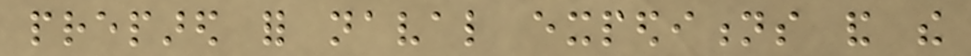prepared for naval expeditions and the
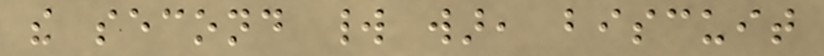the second world war, biscuit
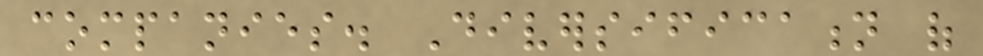companies. Diversification of
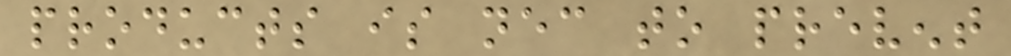products is necessary to prevent
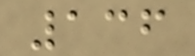136
